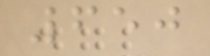650
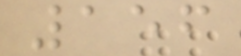156
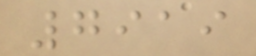7919
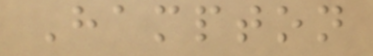Hampton
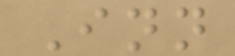Inn
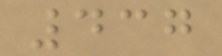437
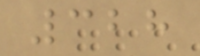328
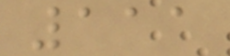111
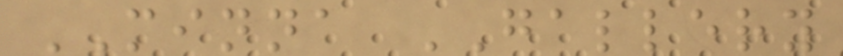MINNA GALLERY
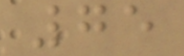75
